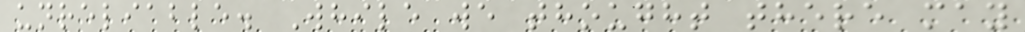unreliable. While we thought there may
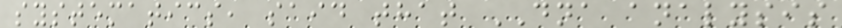systematics, said that DNA analysis
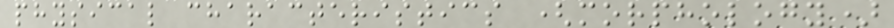physical characteristics (morphology)
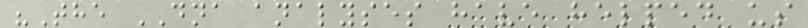"The DNA analyses have helped us
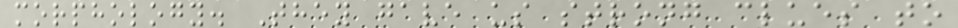morphology. They gave us strong clues to
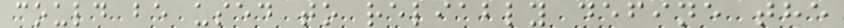could be used to reliably define the
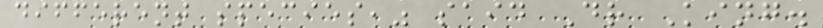different species," said Dr King.
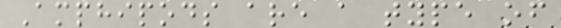Amphipods are a type of
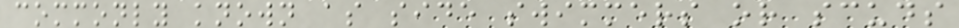commonly known as side swimmers or scuds
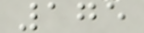175
